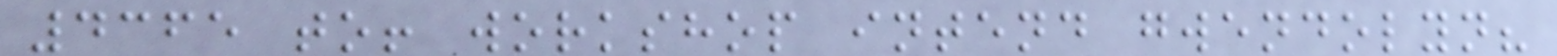4365 to! workshop intend gwendolyn?
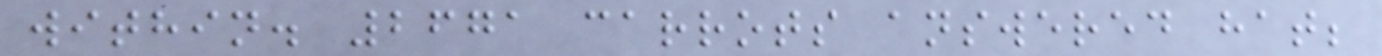within. 2671 carrots answered hat;
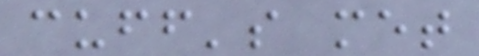cuff's met
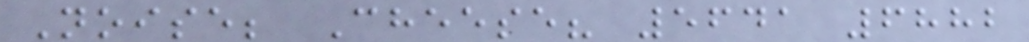Noise; Cheese? 5641 6882
